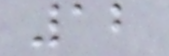12
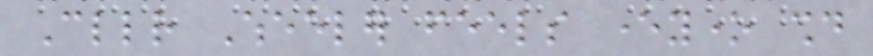Cllr Wheeler feels everyone should
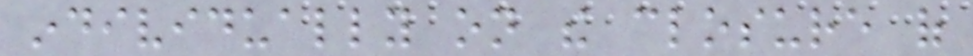individually on the closure of
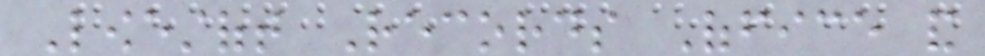Lowestoft Records Office and
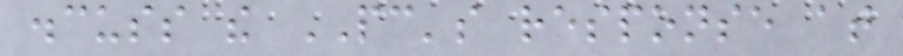discuss the PC's response at
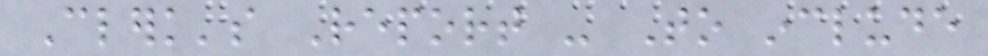Clerk's Report - To include
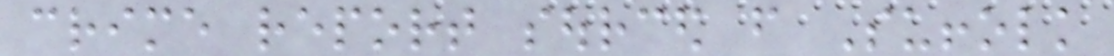crime report sourced from Suffolk
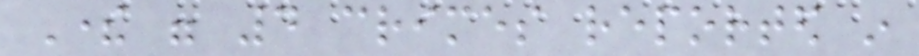There were 4 crimes reported in
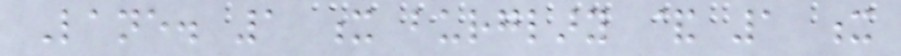Lane. 1 x burglary & 1 x
